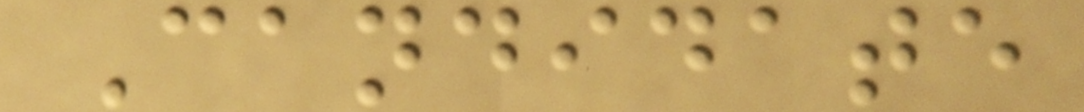Candidate
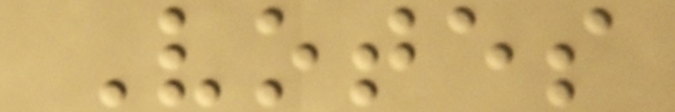Votes
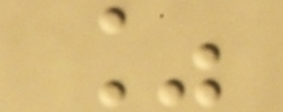%
